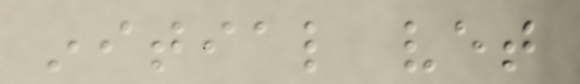initial vet
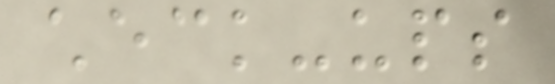check-ups
